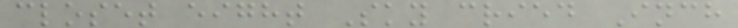closet eight Sky cried Inch
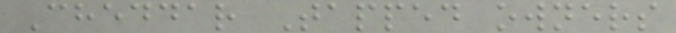Cheddar Tapped owners
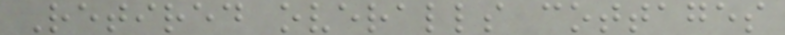Retired overalls cottages
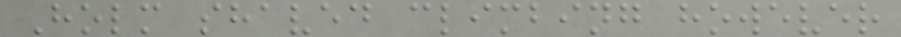Holm shaved climbing however
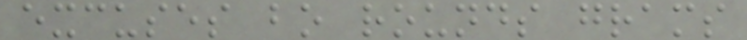excuses bo rounds grams
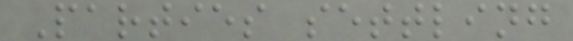Parties settling
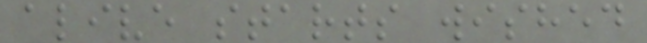alive starts wished
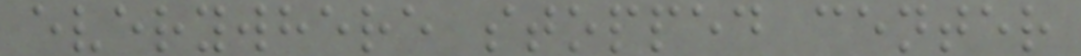everywhere stopped center
